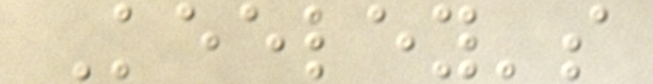Keeley's
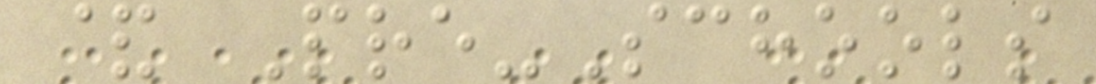& Pre-Schools
